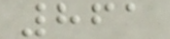861
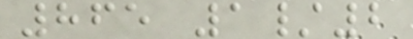865 1/2
